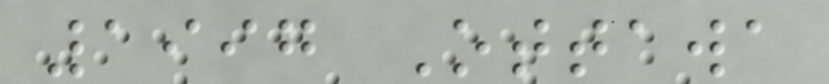1997 Ottawa
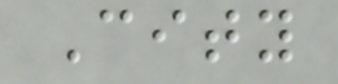City
